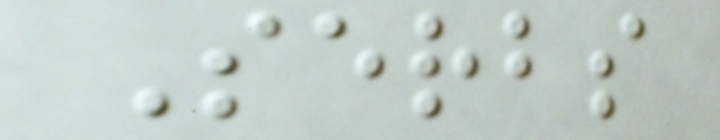Serbs
